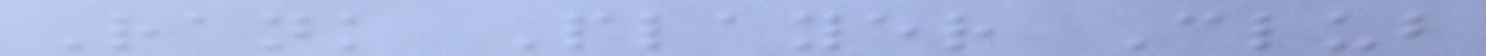Rank Player Club
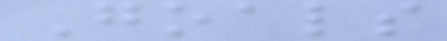Goals
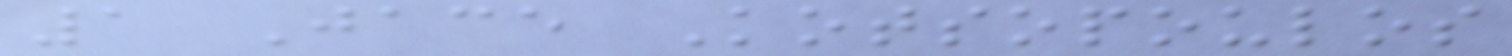1 Jace Kotsopoulos
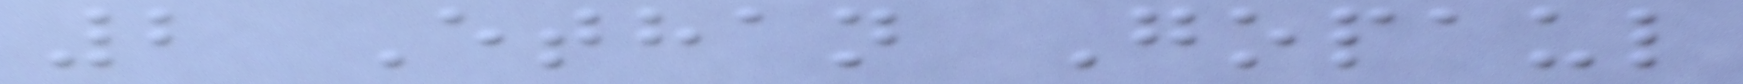2 Ethan Gopaul
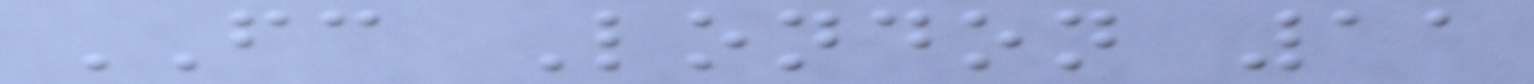FC London 11
